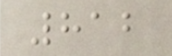812
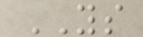YS
